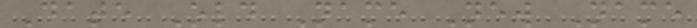Date Old Name New Name
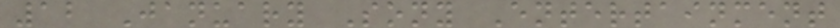12 January Sony Entertainment
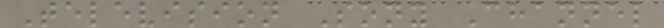Television Sony Channel
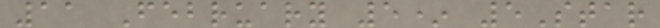11 February 5* 5Star
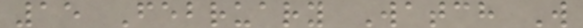15 February Watch W
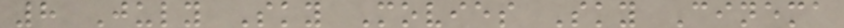8 July Sky Movies Sky Cinema
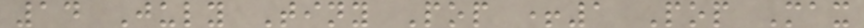14 July Tiny Pop +1 Pop Max
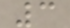3
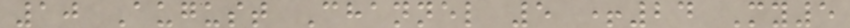10 August Channel 5 +24 My5
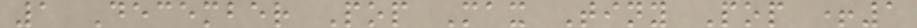1 December Pop Max Tiny Pop +1
